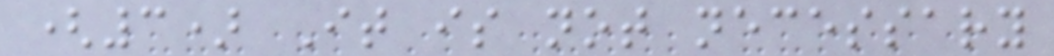(3) It is not necessary
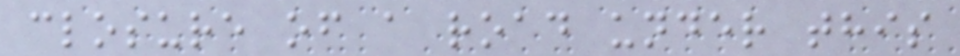closure of a road under this
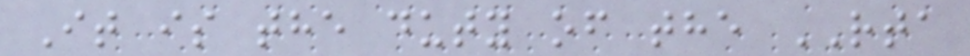It is the duty of the RTA
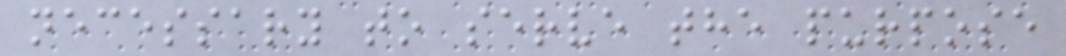necessary to serve the purpose
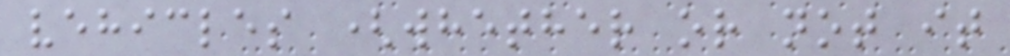vehicles (whether or not it
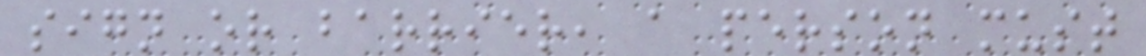sign or barrier, a person must
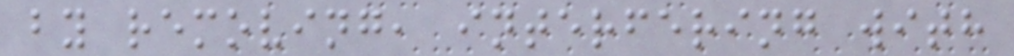by removing, interfering with
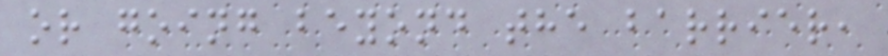or going beyond the barrier,
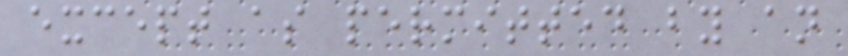except as permitted by an
